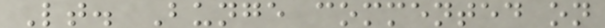Lt. Bunge commented on
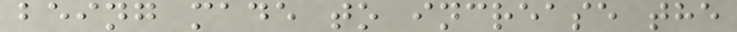being made to increase the
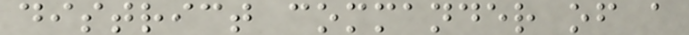district commander of a
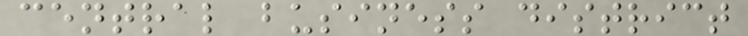central business district
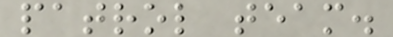patrol team.
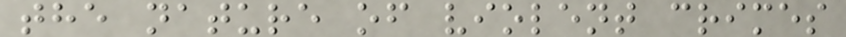the nature of violent crimes
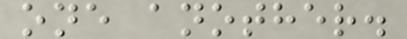one another.
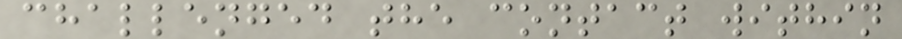challenged the contact within
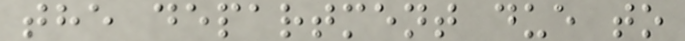the department due to
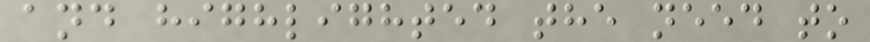and highlighted the need to
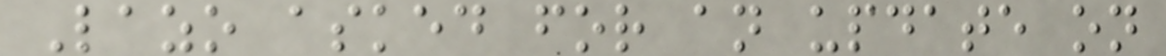Lazo asked for an update on
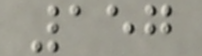157
